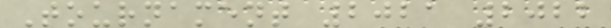Tournament 2021 2022
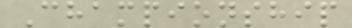Championship
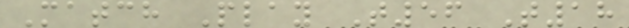Match Play T56 T18
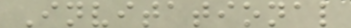Invitational
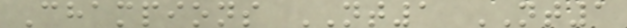Champions NT1 NT1
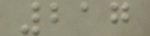217
